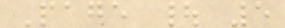Page | 5
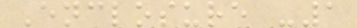Enclosure -1
